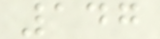147
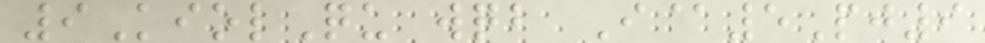9KiolQu wqb I@5Pj9
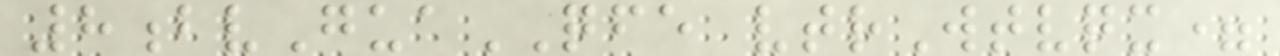8bvGuaQFE vtrWtvqx=
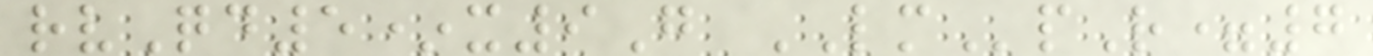rvQd5*x9G LMpR=7
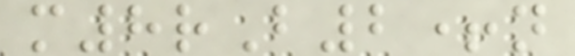m8rB2+n
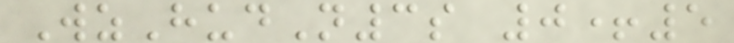WzHudN3s 0+5
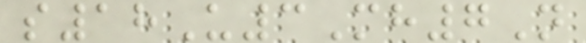s18U3Mh7N
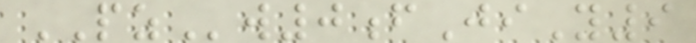PZw0fJiY9
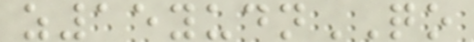z15yudnQO
